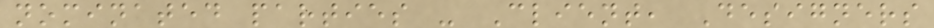nominated parties - Client, Designers
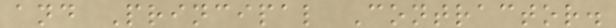and Principal Contractor.
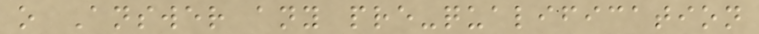o Answer any pre-qualification
